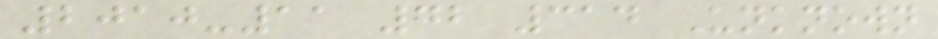2010-11 72 314 Unknown
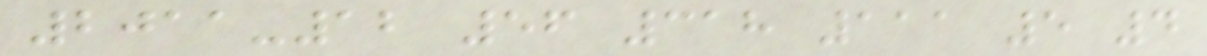2011-12 56 318 111 5 4
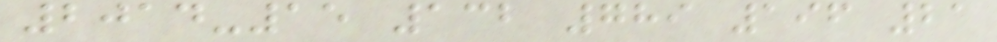2014-15 132 789 196 21
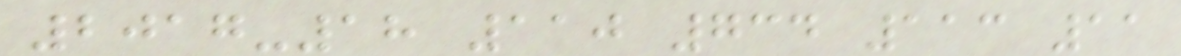2017-18 110 734 113 11
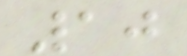10
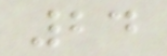24
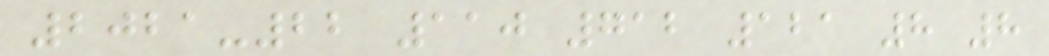2021-22 110 712 121 8 8
